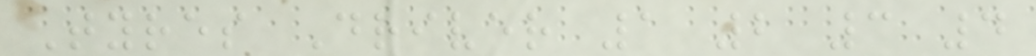Tyres Driver 1 2 3 4
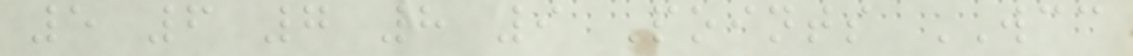5 6 7 8 9 Points WCC
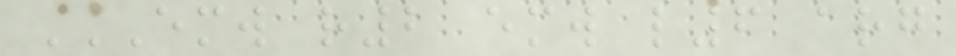EMW R2 EMW L6 ARG
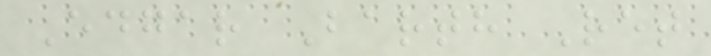Edgar Barth Ret
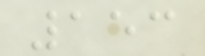153
